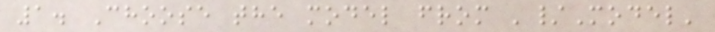1. Choose the model from '/Model'
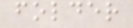folder
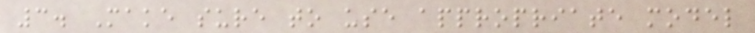3. Make sure to use appropriate model
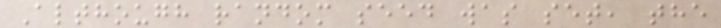Although random seed was set, the
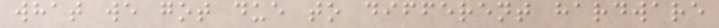what we got due to different hardware
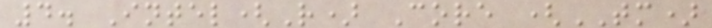4. Intel(R) Core (TM)
